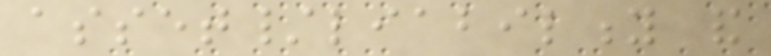asset/liability and
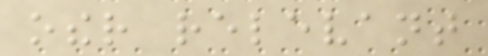other relevant
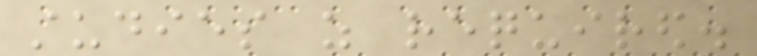studies as required.
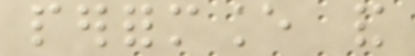performance and
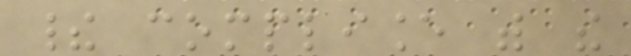their compliance with the
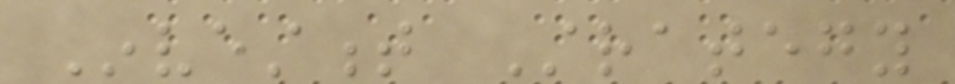Investment Strategy
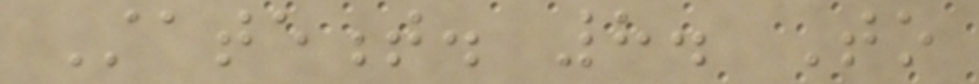Statement. 8. To
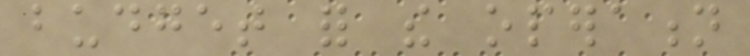budget for the operation
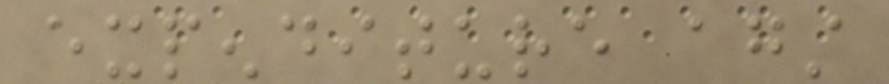expenditure against
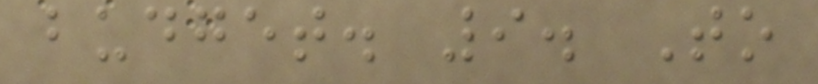budget. 9. To
